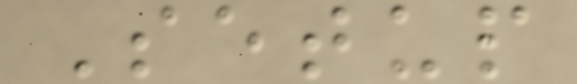Setup
